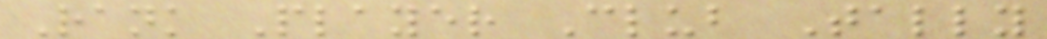Rank Player Club Tally
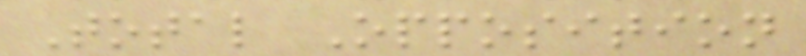Total Opposition
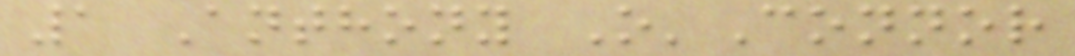1 Anthony O'Connor
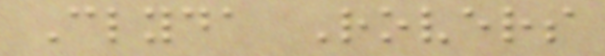Clyda Rovers
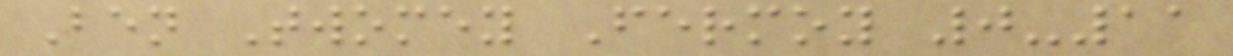Ben Twomey Fermoy 0-11
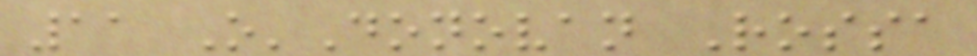11 O'Donovan Rossa
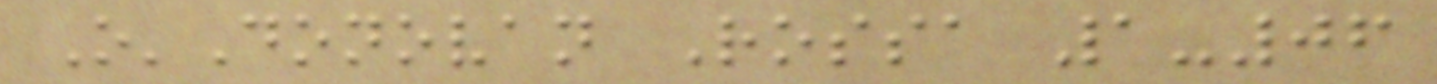O'Donovan Rossa 1-06
